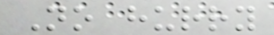No hurry
